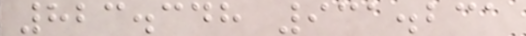823.348 931.231
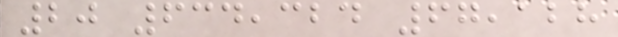20 634,324 67,128
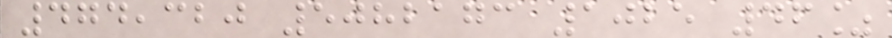474,320 5082173 1025 46%
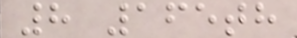8 165th
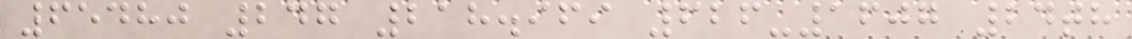65480 247 218.969 626-1607 24th
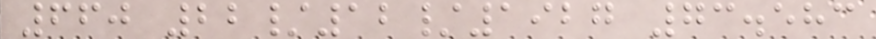660 22/12/1927 73.583
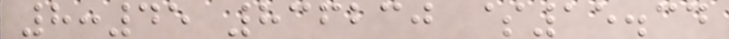8:45 836230 $15.34
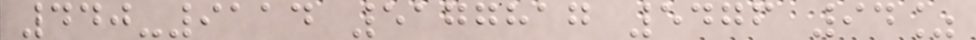440-9114 5177817 5476 94%
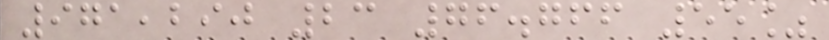971,290 23 76.766 55%
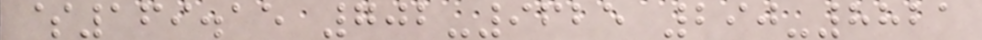$169.15 702-9625 290-8821
